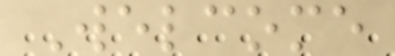Welcome
